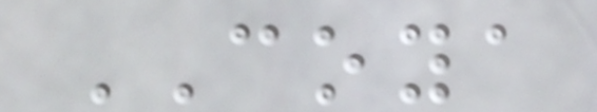COYA
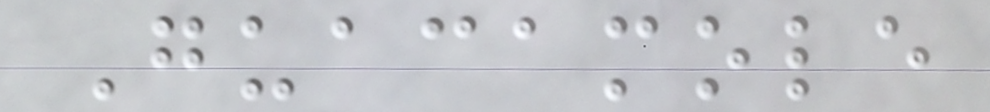Guacamole
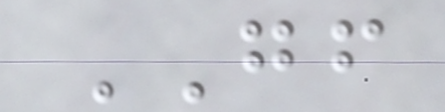GF
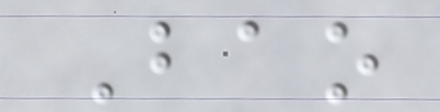Bao
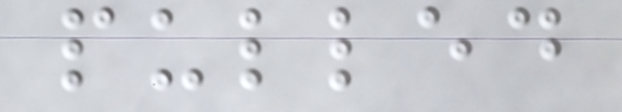pulled
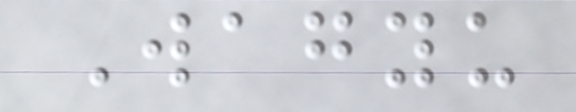Wagyu
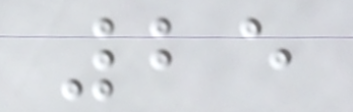25
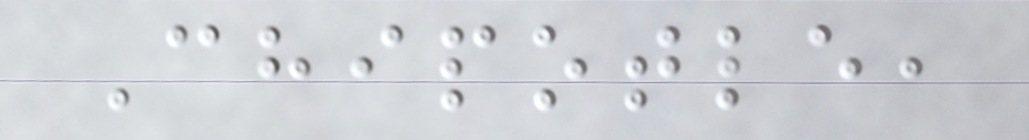Chipotle,
